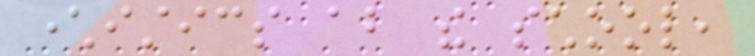characteristics about the school,
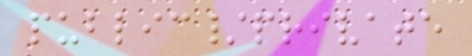public/private
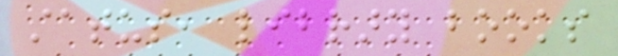status, library books
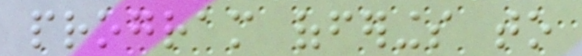program offerings to
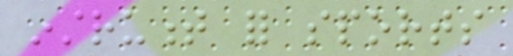instrument for sports
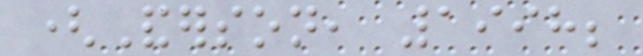(Anderson, 1998;
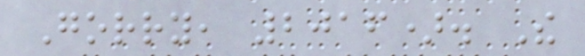Gorry, 2016). The
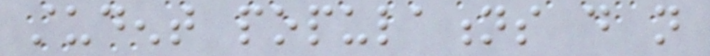student populations do not
